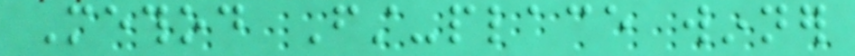Method First-place winner
